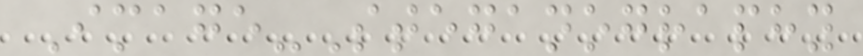Image-Steganography
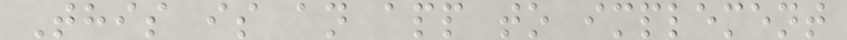This is an app to implement
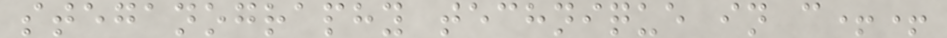steganography technique in c++
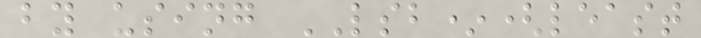by using LSB*(least
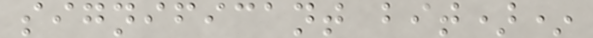significant bit)*
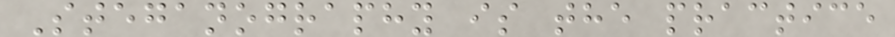Steganography is the practice
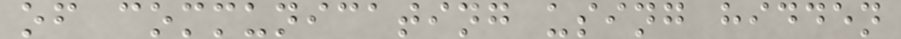of communicating using hidden
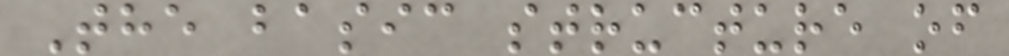The basic structure of
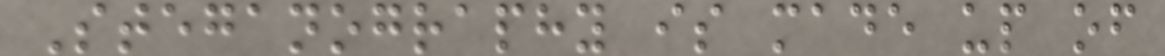Steganography is made up of
